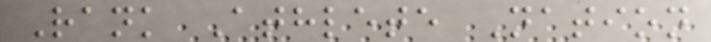Rank Athlete Nation
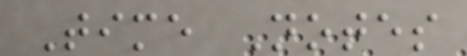Time Notes
